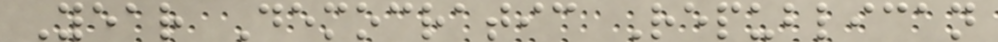Year Democratic Republican
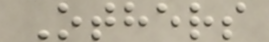Others
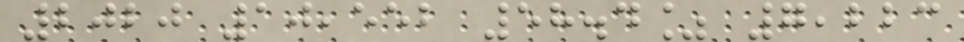2020 10,552 58.4% 7,223
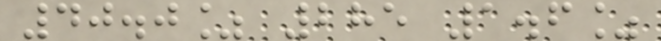40.0% 285 1.6%
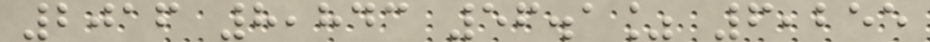2016 8,843 56.1% 6,255
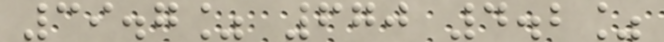39.7% 670 4.2%
